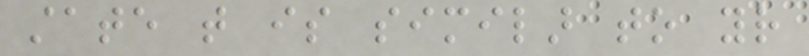state that is similar to your
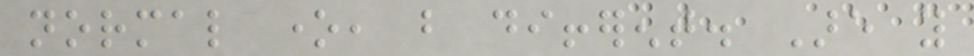normal one, but different. Are you
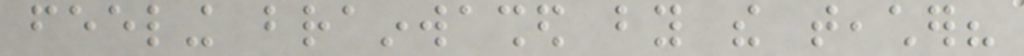feeling brainwashed by the teacher?
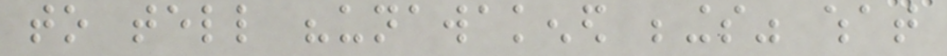to tell "unawakened beings" what
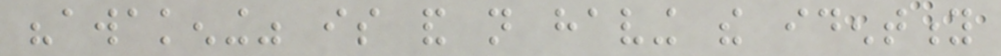"awakening" is and not having the identity
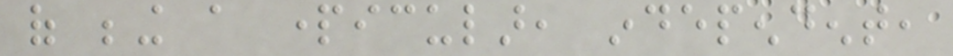of being a particular, independent,
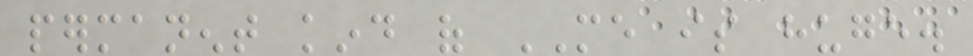permanent kind of ME is huge.
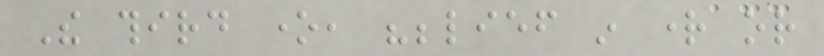The third one, "belief in right or
